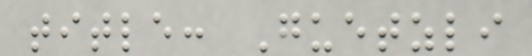title: Guetzli
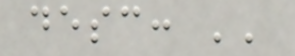desc: ''
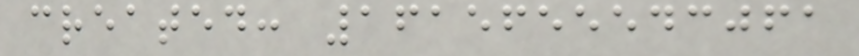created: 1615655543061
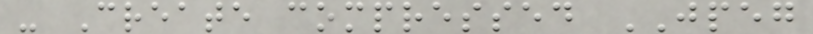- Create compressed JPEG
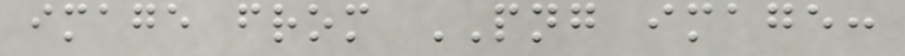image from PNG image:
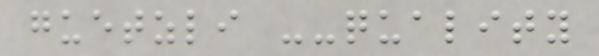guetzli --quality
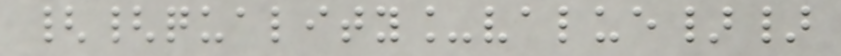{{quality_value}}
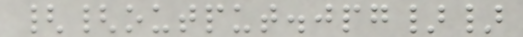{{output.jpg}}
